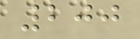200
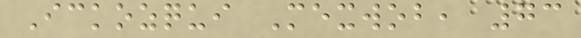Ickozqui Mexwob, 73
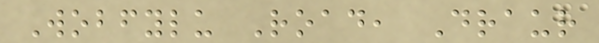Wobfylu Road, Draur
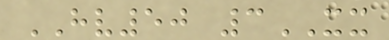HV50 3XX
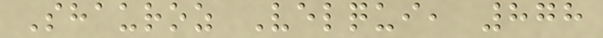Shauroz Velqui, 878
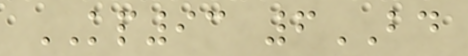KP93 6BD
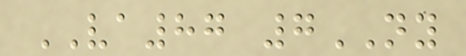VA87 7NY
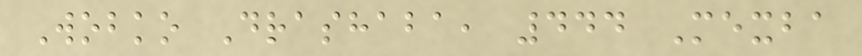Wobko Drashaba, 444 Mexba
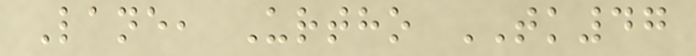Lane, Urtho TK47
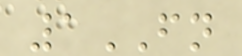1FN
